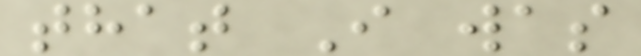that I was
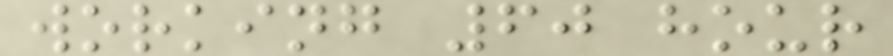working 60 hour
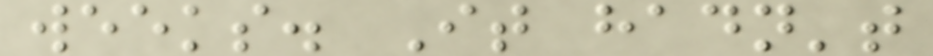weeks. It hadn't
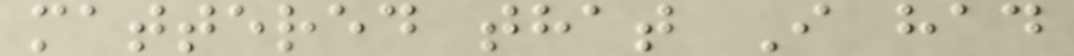mattered that I had
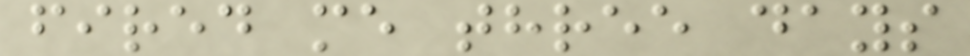fired me three days
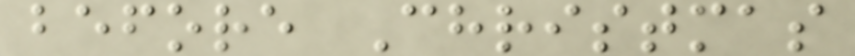before Christmas
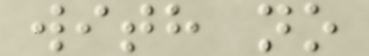with no
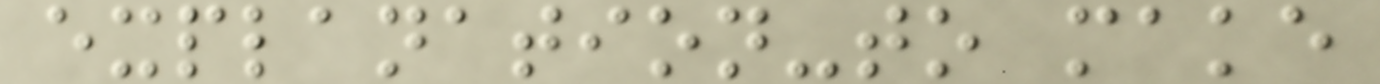explanation-to make
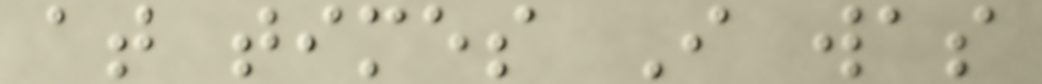at times I was
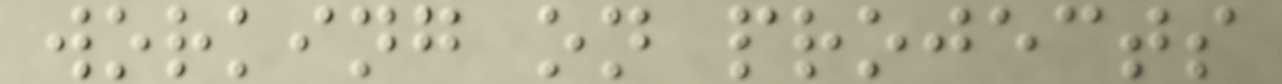working on projects
